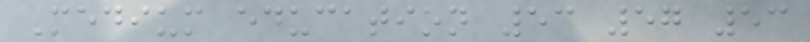Medium education 53 57 53
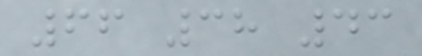66 38 43
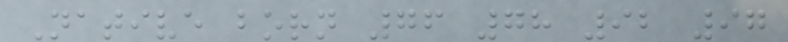Native born 76 78 92 97
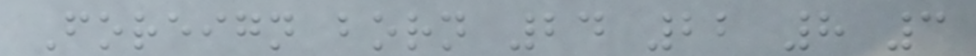Foreign born 24 22 8 3
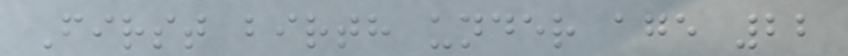First birth under age 22
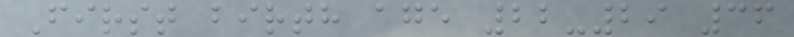First birth age 22-29 36
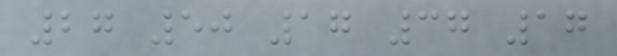27 50 17 37 17
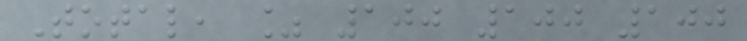Total, % 100 100 100
